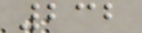232
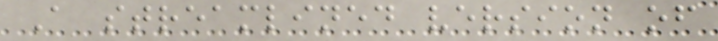A streamlined version of
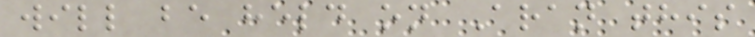will be held on Aran this
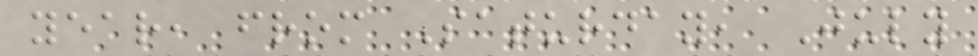year, from Saturday, July
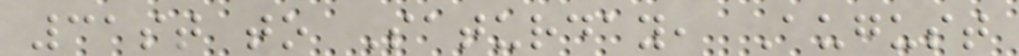31st to Saturday, August
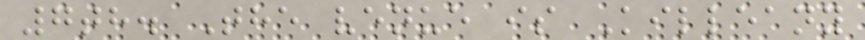7th. The venue is Killeany
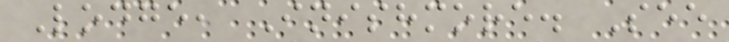Lodge, Inishmore. See
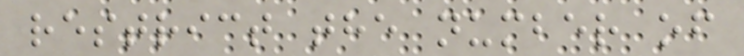restrict the number of
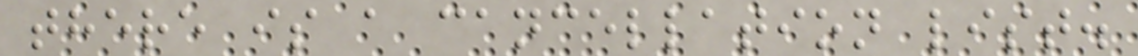there is a cancellation list.
